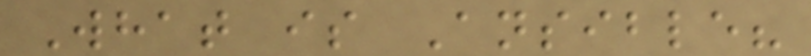What is Ansible?
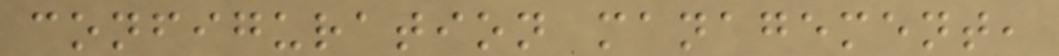configuration management,
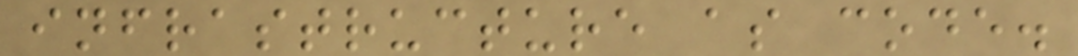infrastructure as code.
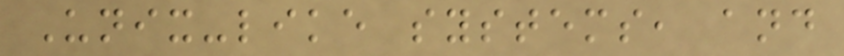Unix-like systems, and
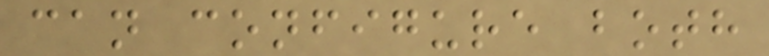can configure both
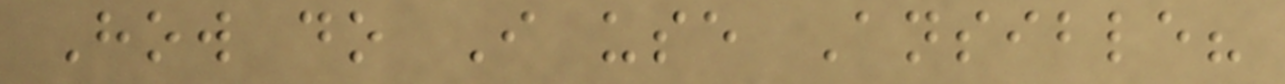How do I use Ansible?
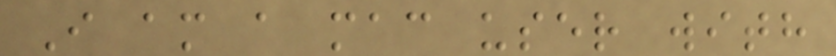I am a mac user with
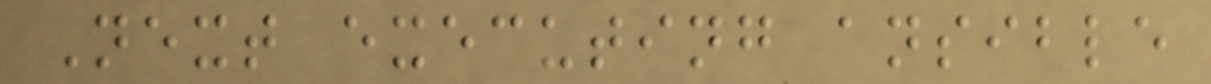Next executing ansible
